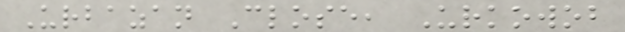Urbazan Close, Urkowob
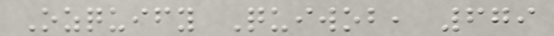Ozquify Quiwob, 679
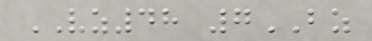VZ48 7BZ
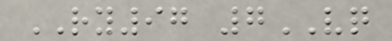RY97 7VQ
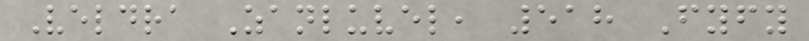Veldra Zanluvel, 518 Fyfy
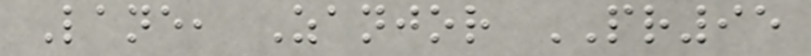Lane, Zanjor PR95
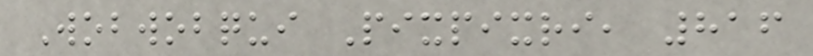Wobwobqui Pixpixri, 816
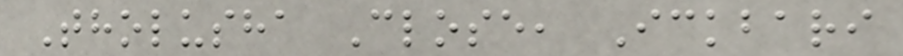Tholusha Close, Ickbari
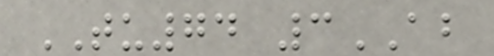TU74 3AB
